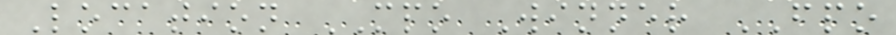Location MPO Winner FPO
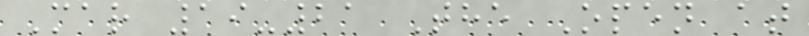Mar 19-21 The Open at
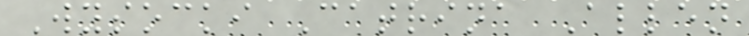Wysocki Catrina Allen
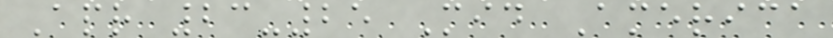Apr 23-25 Mid America
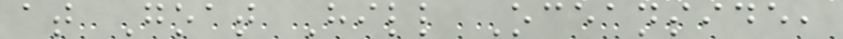at Goat Hill Oceanside,
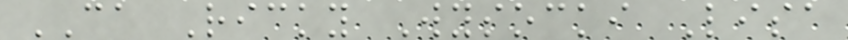CA Ricky Wysocki Lisa
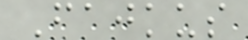Fajkus
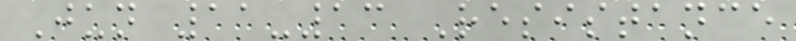Jun 11-13 Resistance
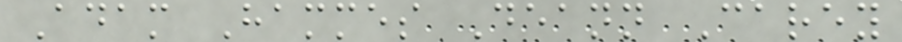Adam Hammes Deann Carey
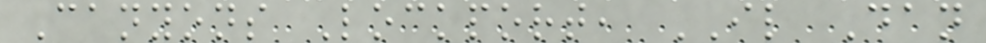Canyons Lockport, IL Dan
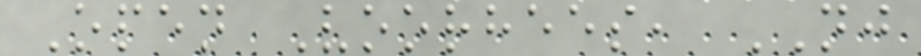Open Voorhees, NJ
